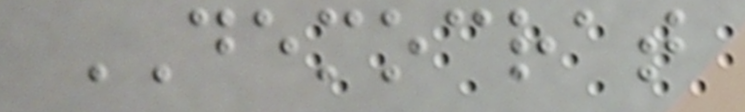DEMOCRAT
